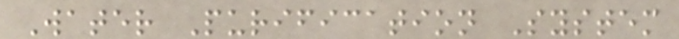Water Purification System
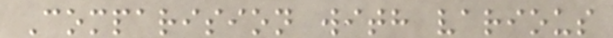Comparision with various
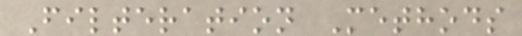Filteration Methods
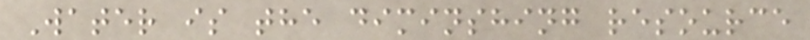Water is the diminshing resource
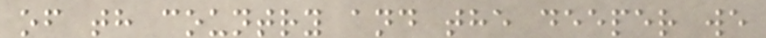of th country and the deeper we
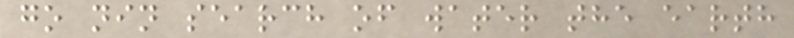go nin search of water the earth
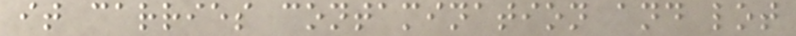it carries contamination and lot
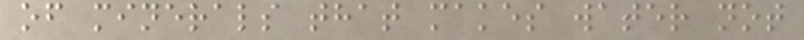of minerals that makes water not
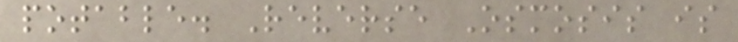potable. Reverse Osmosis is
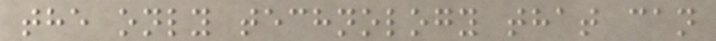the only technology that can
